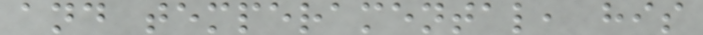and temperamental, his
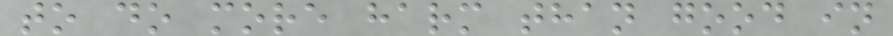to do more harm than good in
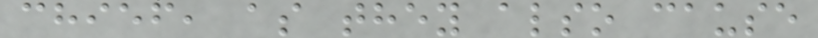chief, as they also cause
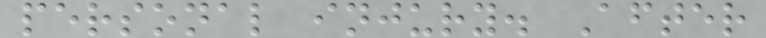personal injury. After
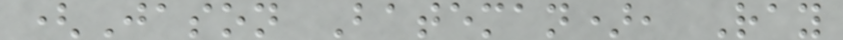(Jason Bateman), Ray
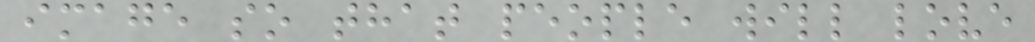image so that people will love
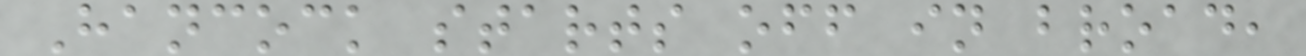Hancock starts off in broad,
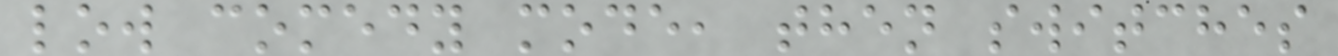low comedy mode, then switches
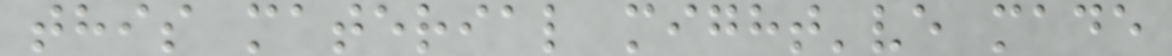this material might've made
